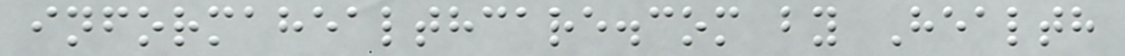informahealthcare.com by Health
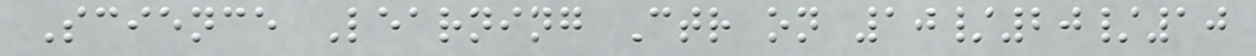Science Learning Ctr on 10/20/10
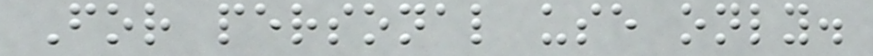For personal use only.
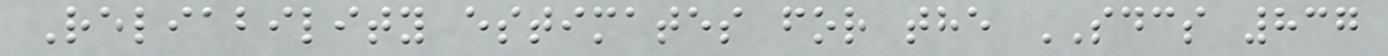Reliability estimates for the SDCS 837
